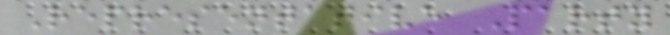Representative Party
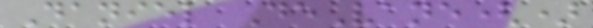Daniel DeVane()
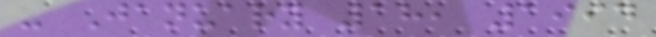- January 18, 1994
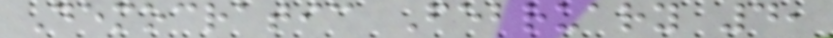Democratic February 4,
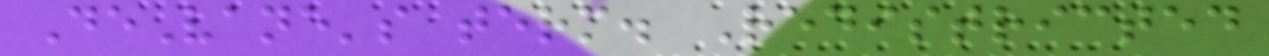DeVane's term. Redistricted
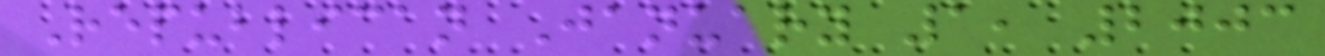Republican January 1, 2003
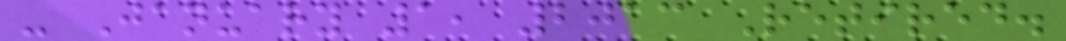- January 1, 2013 Retired.
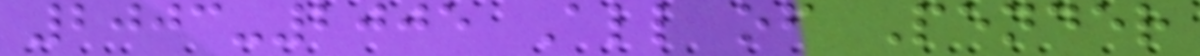2003-2005 All of Pender
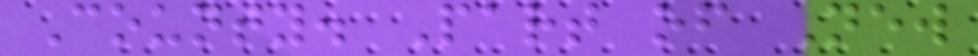County. Part of New
